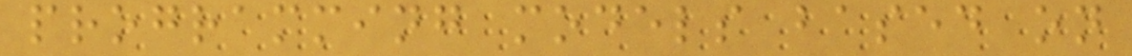programming models based on
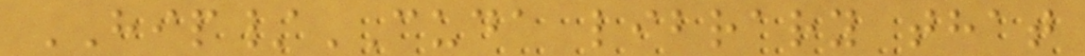HIP/CUDA library that
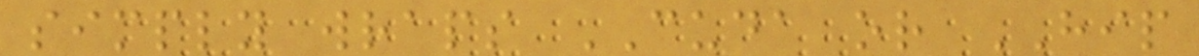simply wraps CUDA or HIP
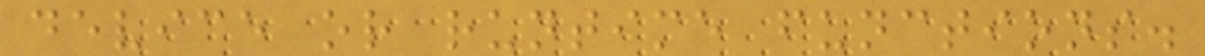device or runtime functions.
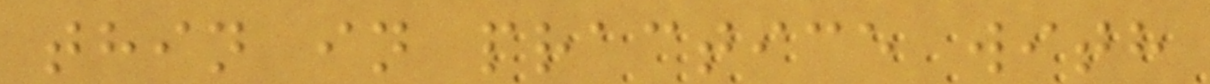thin in practice with
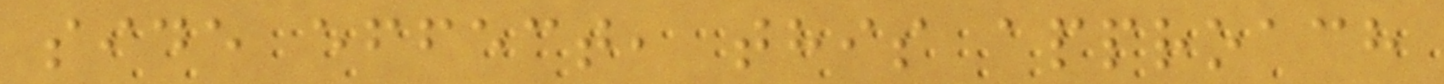side effect, this approach
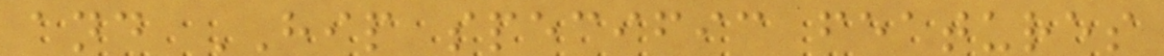and HIP specific features
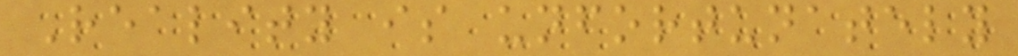Reality is unfortunately
